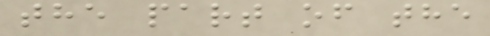the part of the
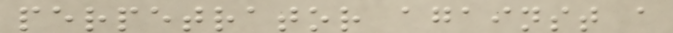perpetrator against a
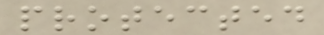protected
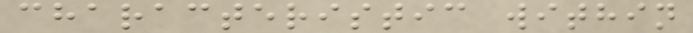characteristic within
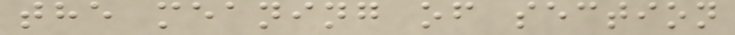the meaning of section
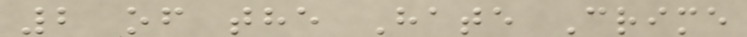2 of the Hate Crime
